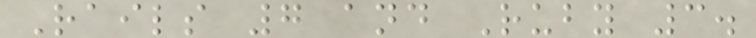Rails 7 and Ruby 3.
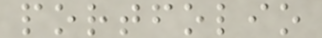portfolio
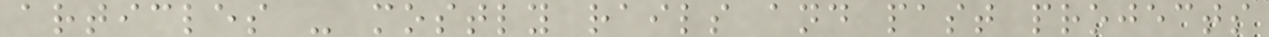articles - mostly rails and past projects
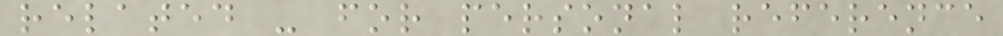related - for personal reference
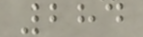284
